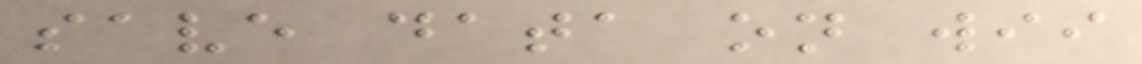save data on wii
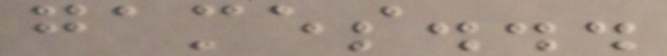games...
